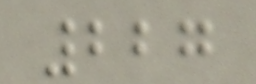227
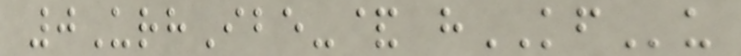0UrhIbe-& hKFu
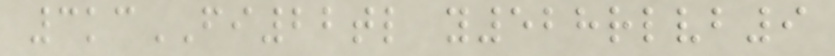3kcFI22tl y528rlvb9
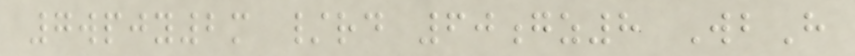7wpjy2m /rd 60gz8 WbH
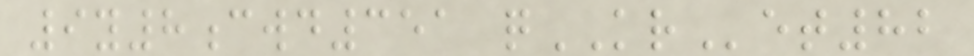9y8cwd351 qKRet82
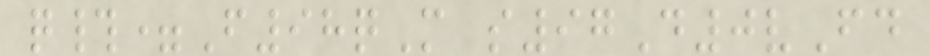q#=F98qM s97D0vFd
